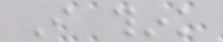I think
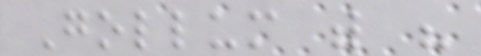Gollum with his
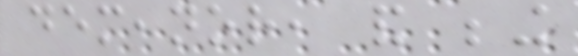demeanor, and being
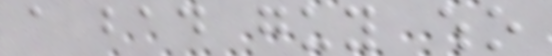a bad guy who
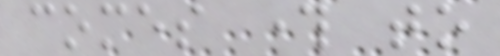comes through to
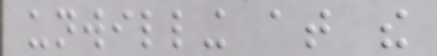unwilling at the
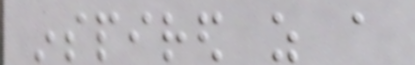inspired as a
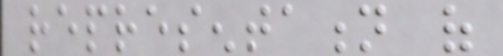representation of
